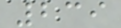239
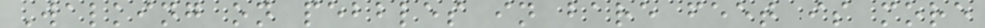Walking on pebbles in bare feet is more
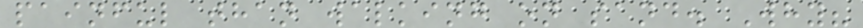painful than walking on sand. Why?
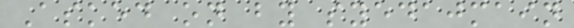Asked on by syedajmain
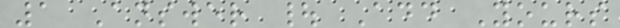1 Answer | Add Yours
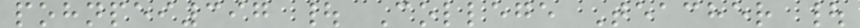pohnpei397 | College Teacher |
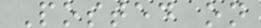Posted on
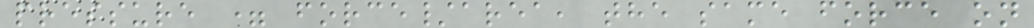pressure = force/area, the same force on
